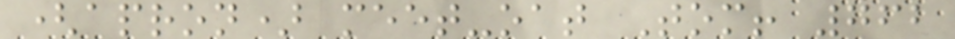(apron) meet-oat Tom! 762
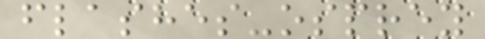flashes-osprey
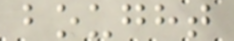bought
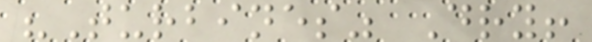"Turbines" Dry!
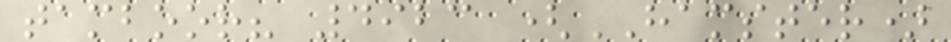tamboor? 4923 (HAMSTER)
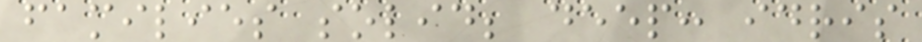families solid; deep: idris
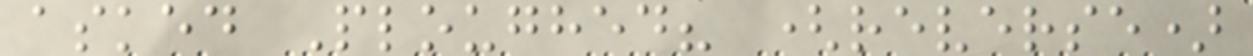asked Ploughed? (reverse)
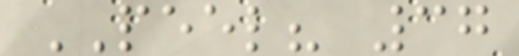PEEL? 37
